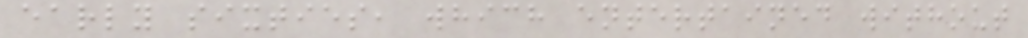early sixties, which entertained without
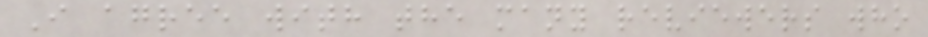I agree with the many reviewers who
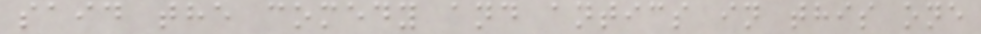said the comedy and antics in this one
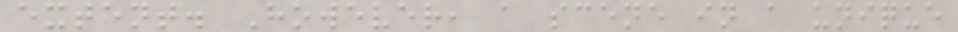extent. However, a scene in a unique
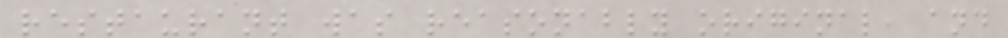restaurant was reasonably original, and
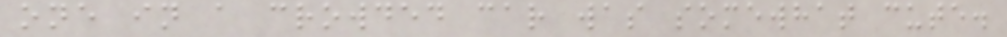one in a crowded car was somewhat cute.
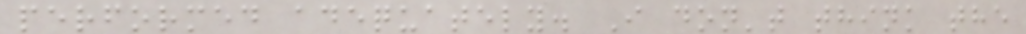performed adequately. I don't think the
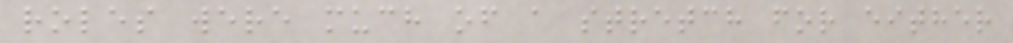roles were much of a stretch for either
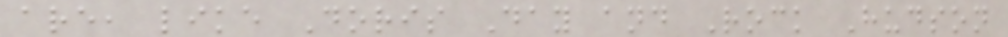are, like Doris Day and Rock Hudson
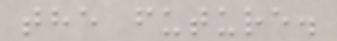the future.
